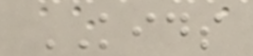KIDS
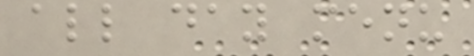all day menu
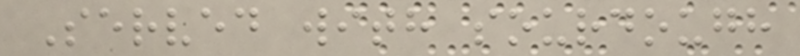Served with sourdough
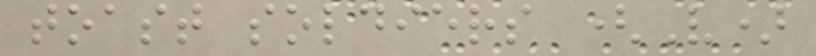toast soldiers (V)
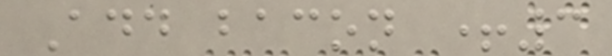Add bacon +3
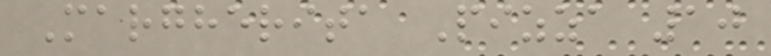Margherita Pizza 10
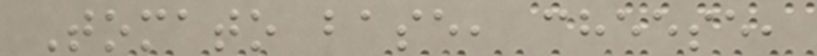Tomato base, cheese,
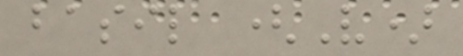basil (V)
